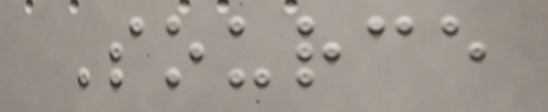Source
